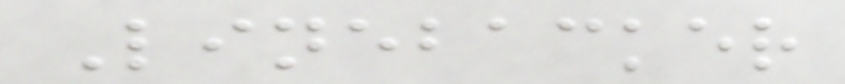Linebacker
